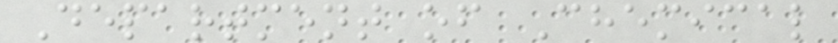Department of Chemical
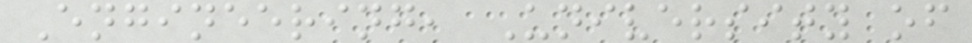Engineering, University of
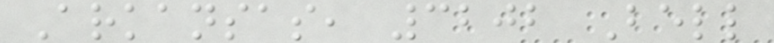Arkansas, 3202 Bell
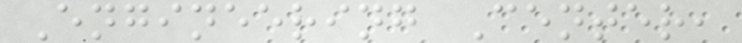Engineering Center,
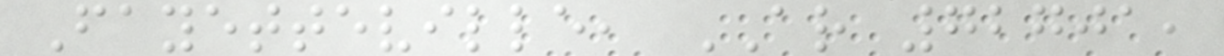Fayetteville, AR 72701,
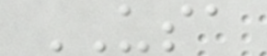USA
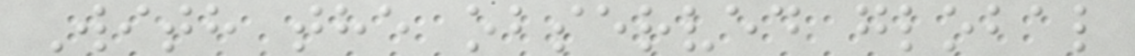With the observed global
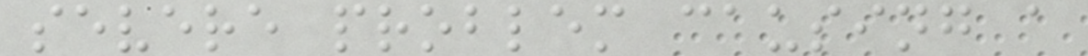severe problem causing a
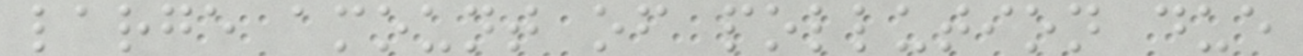large amount of pollution due
